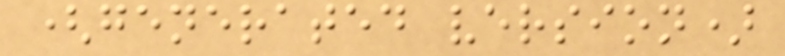(generated version)
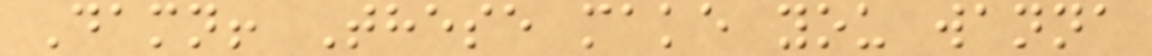Damn! These make you wanna
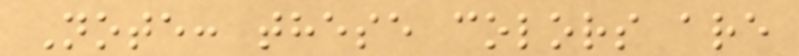Note: these colors are
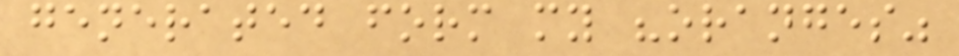generated form my "oranges"
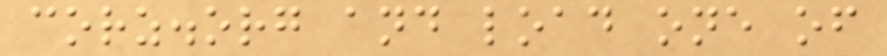corz.org and load one of
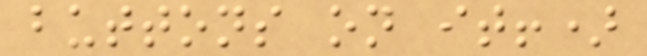buttons on it!)
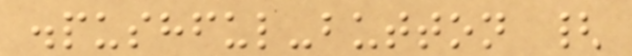.pushful-button {
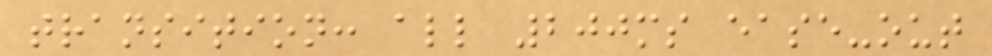transition: all 200ms ease-out
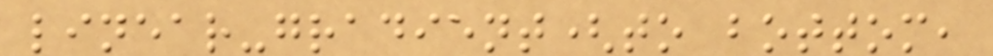linear-gradient(to bottom,
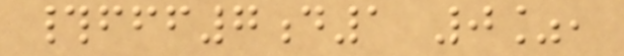#fff7d1 0%,
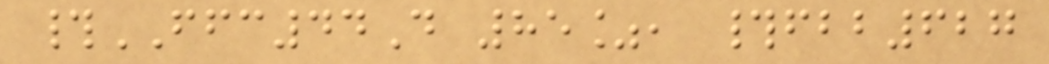#FFC44D 85%, #fbb627
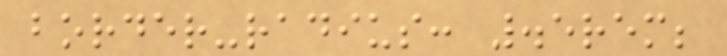border-radius: .5rem;
